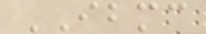IBMC
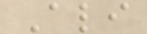Ali
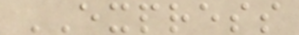EXPRESS
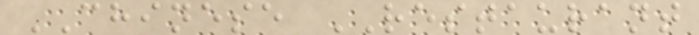CHINESE RESTAURANT
